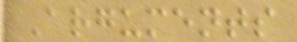Arguments
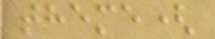theme(
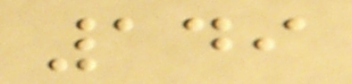149
